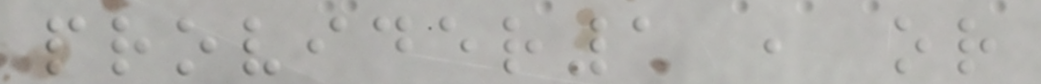provider1 , or
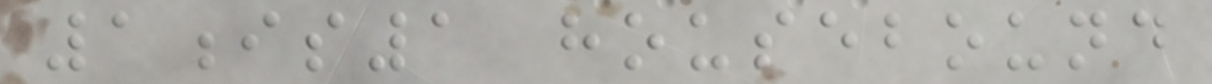1is1 housebound
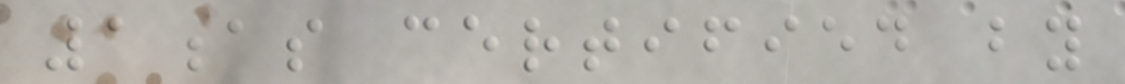1as certified by
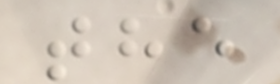the
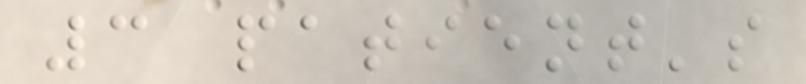3 patient's
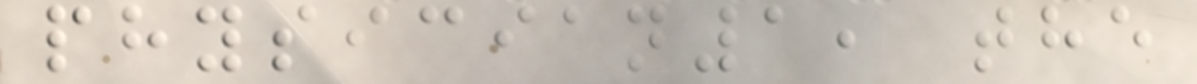physician1, the
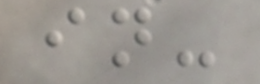in-
